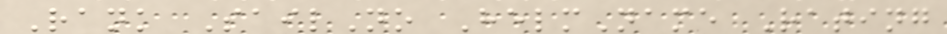Rank SailNo HelmName Rating
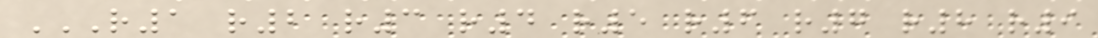R1 R2 R3 R4 R5 R6 R7 R8 R9
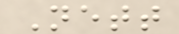Nett
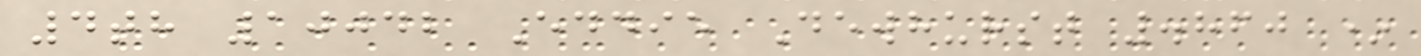4th 10042 Eddie Dewhurst .860 *
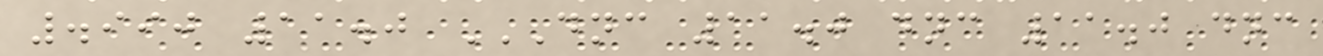.990 11.0 DNC 11.0 DNC 11.0 DNC
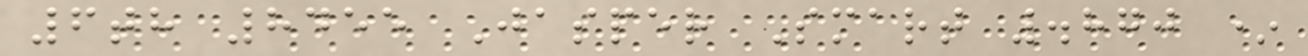6th 8455 Jasper Smart .870 *
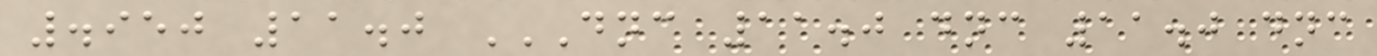.950 11.0 DNC 11.0 DNC 11.0 DNC
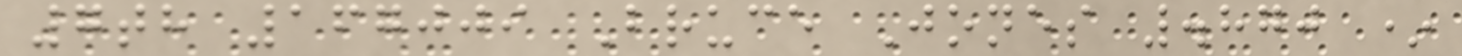7th 167009 Bruce Jones .870 *
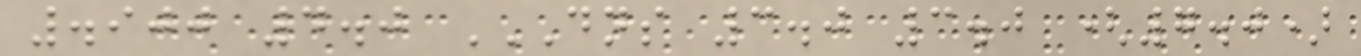.900 4.0 DNS 3.0 3.0 (7.0)
